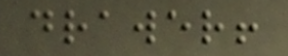drawer!
